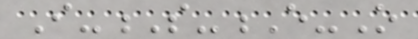I-S-E-O
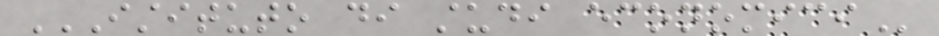ISTITUTO DI STUDI ECONOMICI
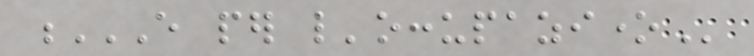E PER L'OCCUPAZIONE
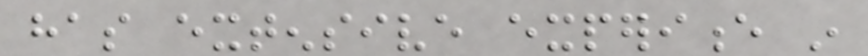has extensive experience in
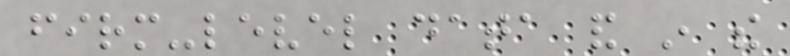firm-level data and in the
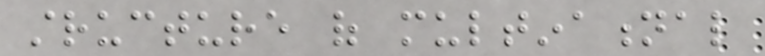structure of multinational
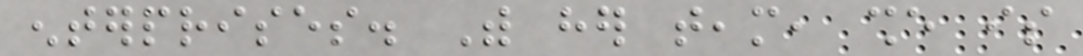enterprises. With her team, she is
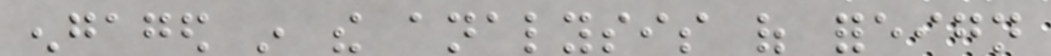engaged in the analysis of foreign
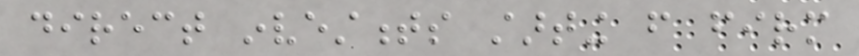direct investments starting from firm
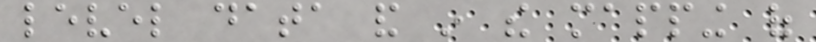level data and in the mapping of
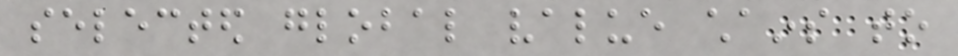selected global value chains to
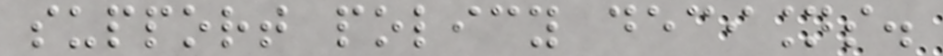support policy decisions.
